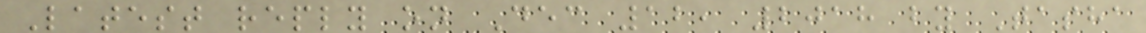Latest reply on Dec 12, 2018 by Tasha
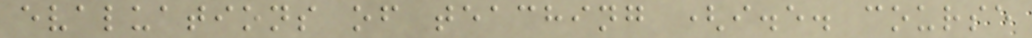evaluations of teaching (i.e. course
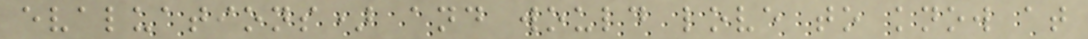evaluations) and would love to know at
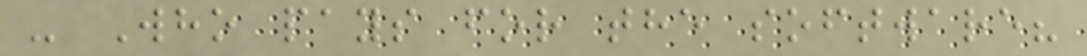- Who pays for the software?
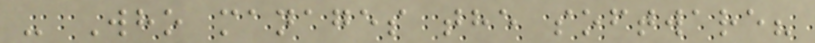- Who manages the software?
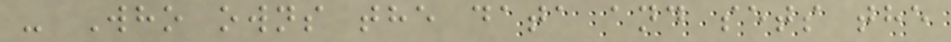- Who owns the data and sets the
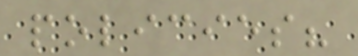policies?
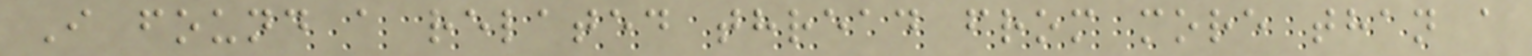I found a related thread from more than a
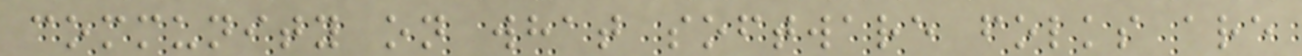community on what software folks are
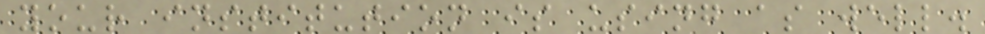your institution is using as well.
